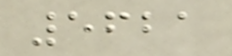5621
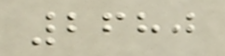2680
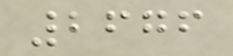2676
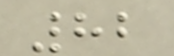82
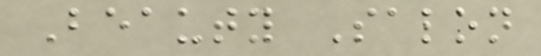Beauty Salon
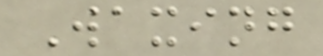Waxing
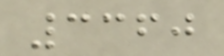3360
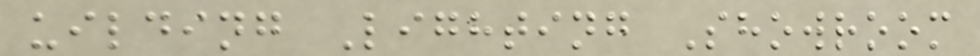uilding Lighting Showroom
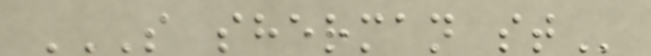S SHERMAN ST
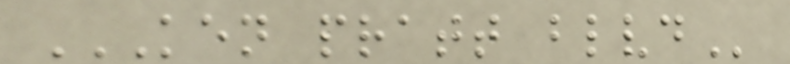KEN PRATT BLVD
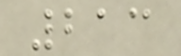213
